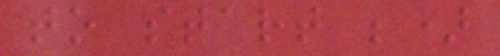to start ;)
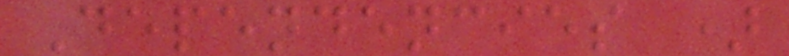Dependencies )
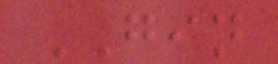GIN
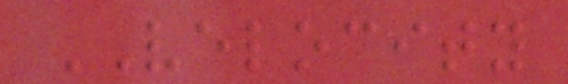VELOCITY
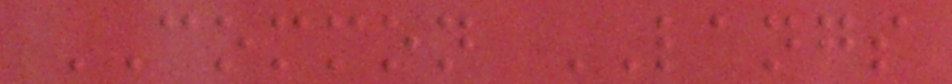COMMON LANGS
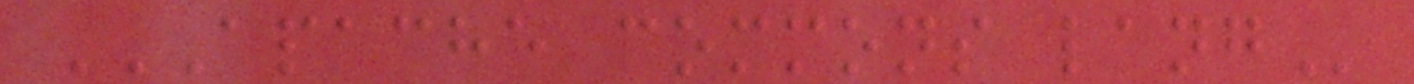APACHE COMMONS LANG
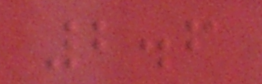2.6
